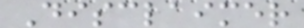Disclaimer
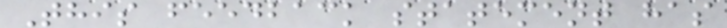This feedback statement has
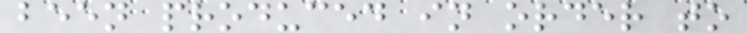been produced in order to
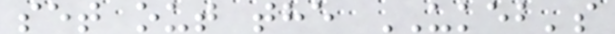set out the UKEB's
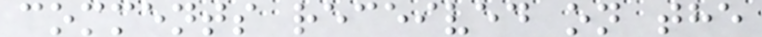comments received on the
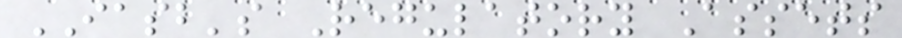IASB's Regulatory Assets
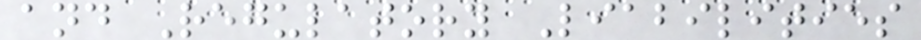and Regulatory Liabilities
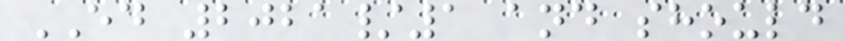ED 2021/1 and should
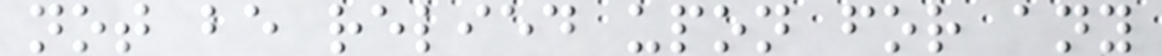not be relied upon for any
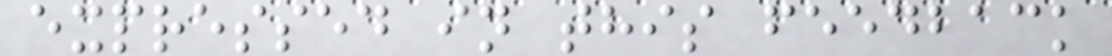expressed in this feedback
